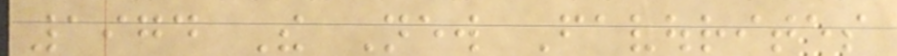1974 The New Favourites
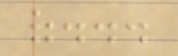of...
